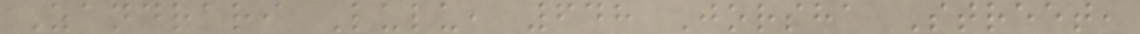Zandrari Lulu, 648 Jorsha Street,
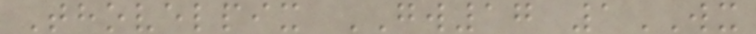Thovelpix GW17 1WX
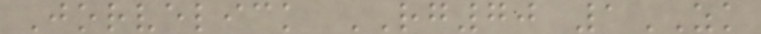Jorvelick RG70 1ZK
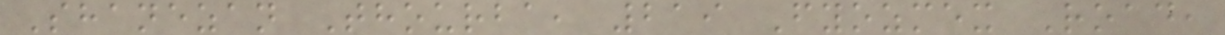Shanezan Thourba, 219 Fyozmex Road,
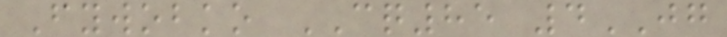Fywobko CQ85 4JG
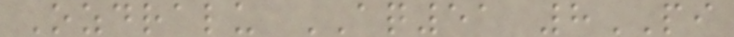Ozdralu AQ51 8PI
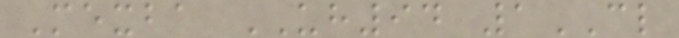Mexba UH94 1CL
